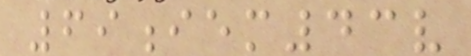69iem43v
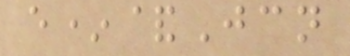e*&Jcn
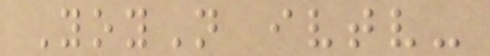YoyN ivtv-
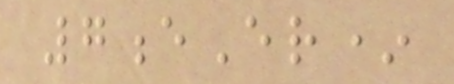7eEr*
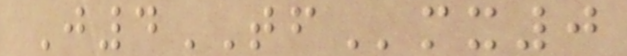J4TFmx0
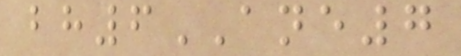bh6ANE7
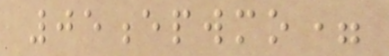05epwmo=
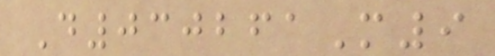D030261M9
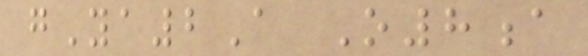gYa2A O8a
